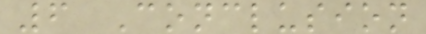6 Conclusion
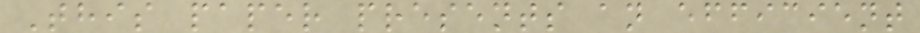This paper presents an efficient
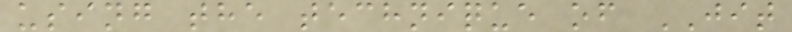using the technique of JIT
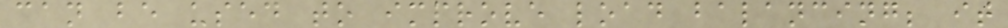can be used to improve load balancing; it
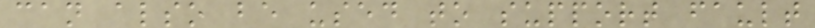can also be used to support fault
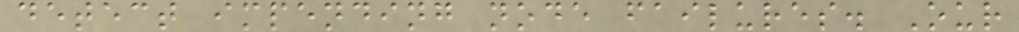detect impending node failures. Our
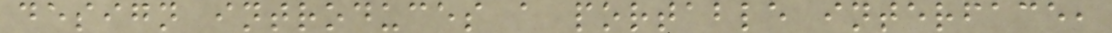design introduces a portable interface,
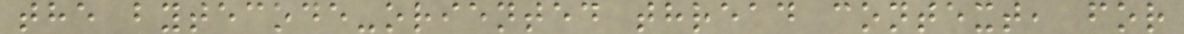the bytecode-oriented thread context, for
